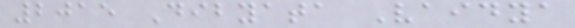2015 Dibyata Vaidya
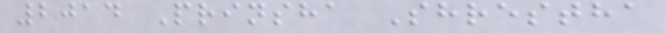2014 Prinsha Shrestha
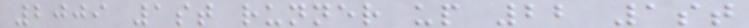2009 1st runner up 22 1st
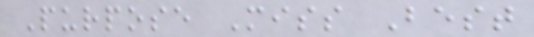Purpose Miss Best
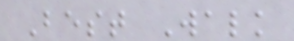Best Walk
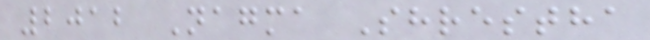2012 Nagma Shrestha
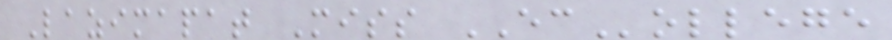Lazimapat Miss ECollege
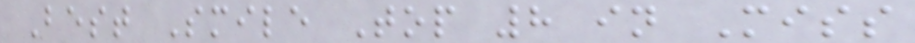Best Smile Top 8 in Miss
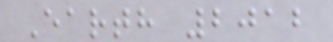Earth 2012
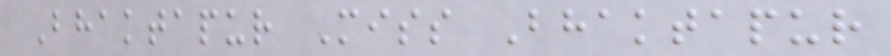Bhaktapur Miss Bhaktapur
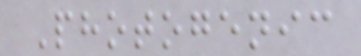Photogenic
